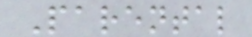Parental
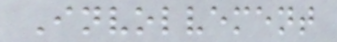Involvement
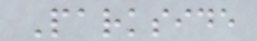Parkside
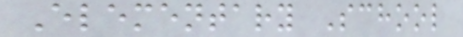Elementary School
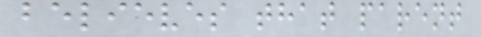believes that parent
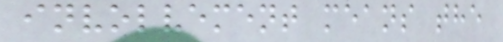involvement means the
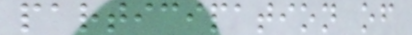participation of
